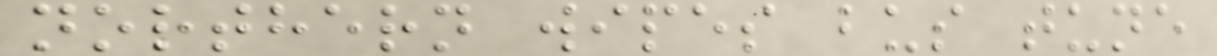northern wipes bus tune
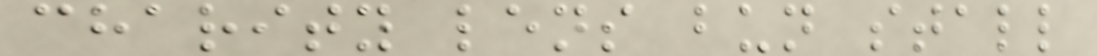charity lens bun stall
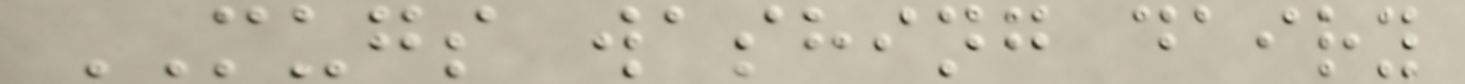MUGS washing dairy
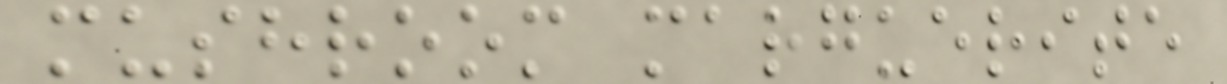mushroom marguerite
